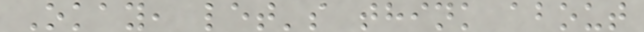Okay, let's think about
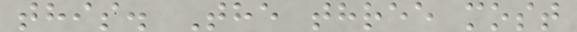this. The three most
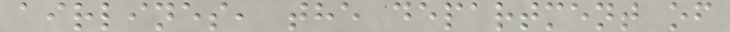airlines, the department of
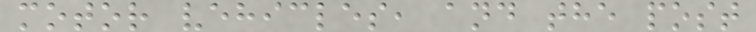motor vehicles, and the post
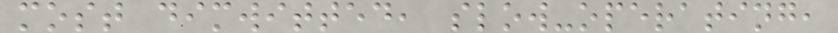most dimwitted, slow-operating,
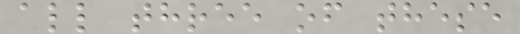all three of these
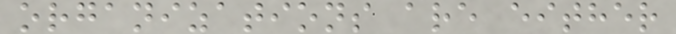organizations are either
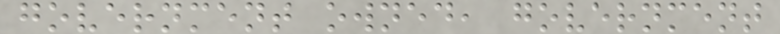government owned, government
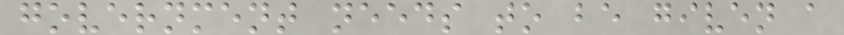government needs to be given a
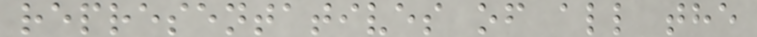representatives of all the
